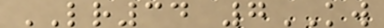LR34 7KW
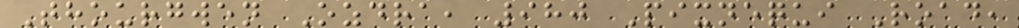Thourgwen Ozdra, 980 Pixnequi Road,
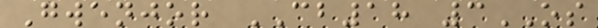Gwenjor CB18 3OS
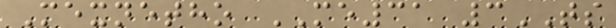Mexnetho ME31 3TS
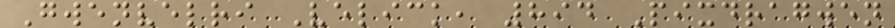Gwenvelri Velick, 894 Pixdragwen
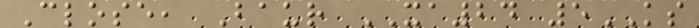Close, Baur XA24 5KS
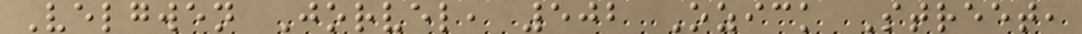Velgwen Jorvel, 502 Ozick Street,
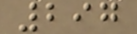297
